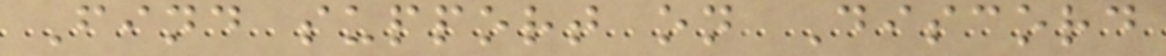Find support on Discord
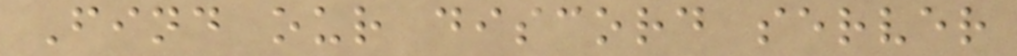Find our discord server
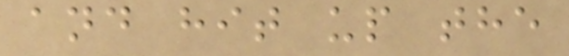and hit up the
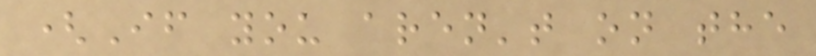(If you aren't on the
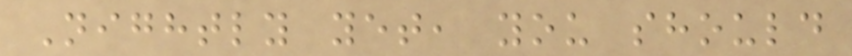Nightly yet, you should
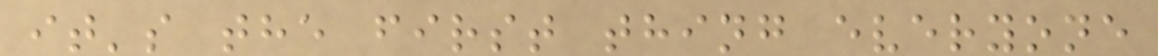it's the first thing everyone
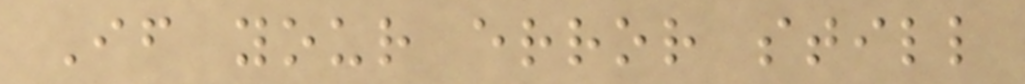If your error still
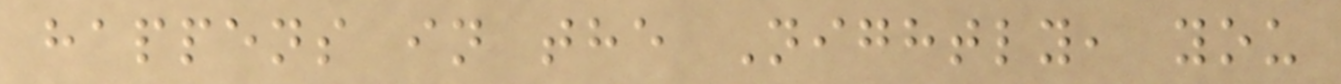happens in the Nightly, you
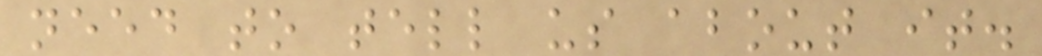need to tell us about it.
